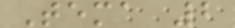Tema 2
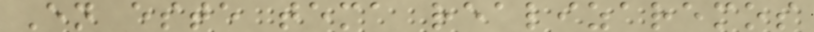En este tema realizaremos
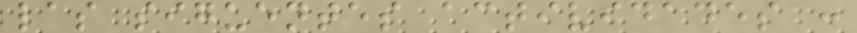las siguentes actividades :
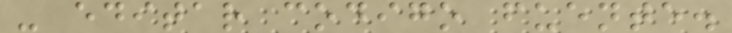- editar codigo fuente.
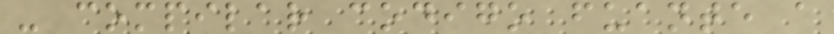- compilar codigo fuante a
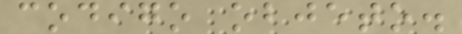codigo objeto.
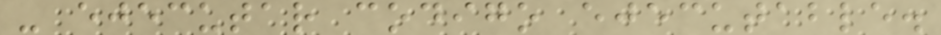- ejecutar codigo ejecutable.
